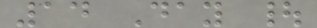14 Day |
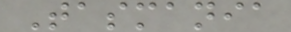Tasmania
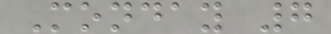Monday 7
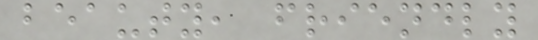beauty, friendly
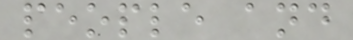people and
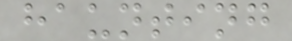haunting
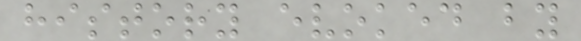history evoked by
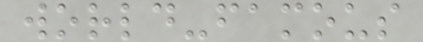world-famous
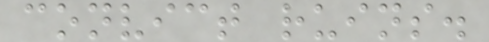convict ruins.
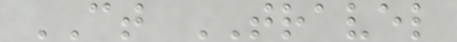CT TRAVEL
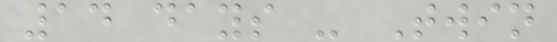14 days - Twin
